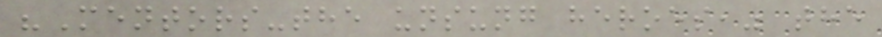"Mentors-the unsung heroes," the
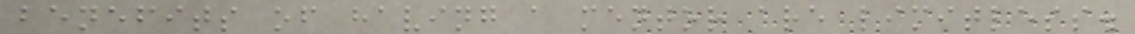benefits of having a mentor are limitless.
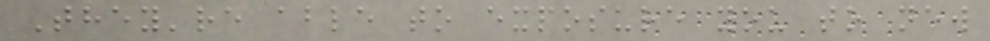They're able to exposure you to new
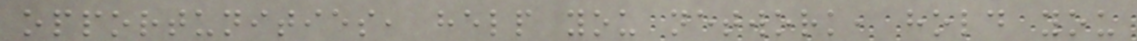opportunities, help you network, hold you
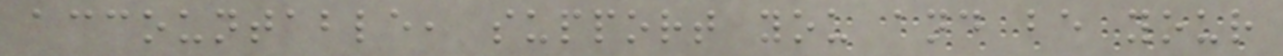accountable, support you and be your
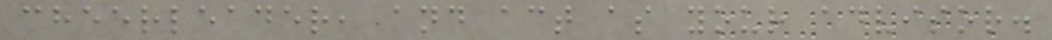cheerleader, and act as your advisor.
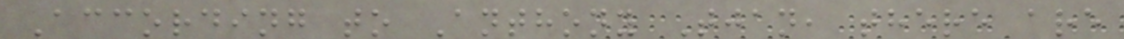According to Anthony Tjan, there are
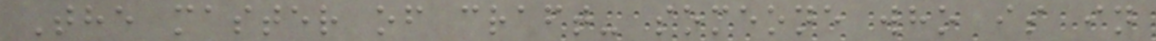The master of craft- someone who is in
